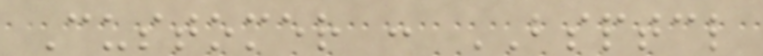Customer : BSPTCL
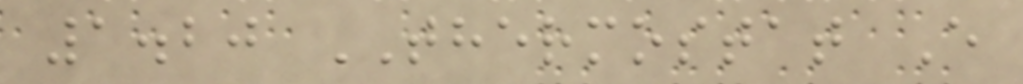1.20 THERMOSTAT E
